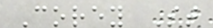Corey St
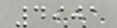4901
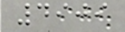4909
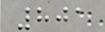801
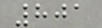801
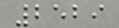2529
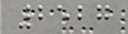2527
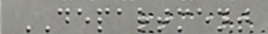DEPARTMENT
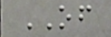OF
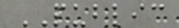PUBLIC
